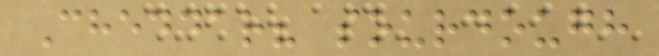Cheddar? sourdough
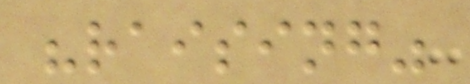"raising"
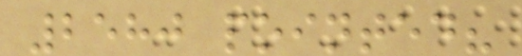2580 pointed?
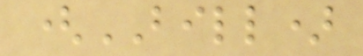(BILL)
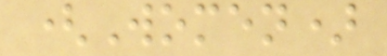(Women)
